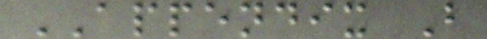APPENDIX B
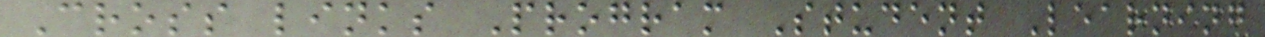Cross links Program Student Learning
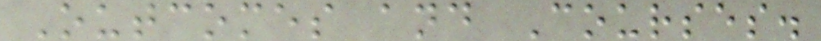Outcomes and Courses.
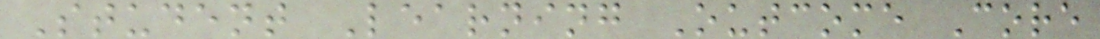Student Learning Outcome Core
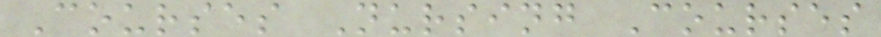Courses Nursing Courses
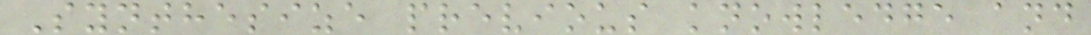Synthesize previous knowledge and
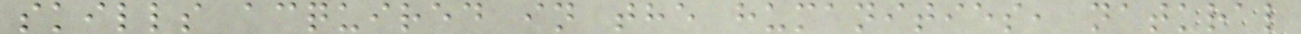skills acquired in the humanities, natural
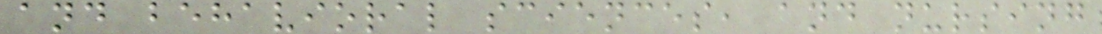and behavioral sciences, and nursing
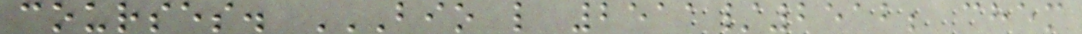courses. BIO L 2511/2512; CHEM
